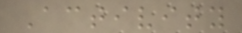Activity
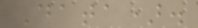Data).
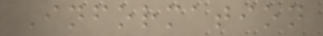Information
